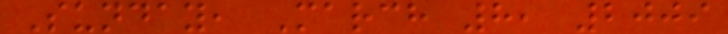Sunday, March 8, 2009
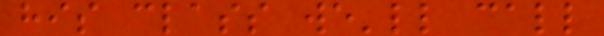his class we'll call
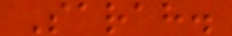Sarah.
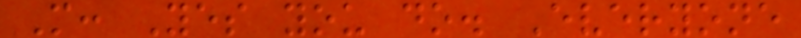M: Yes you do. Everyone
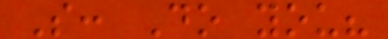S: Do you?
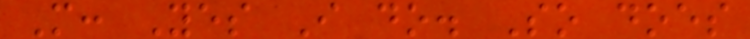M: Yes I do. So does
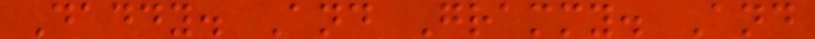Daddy. And Grammy. And
